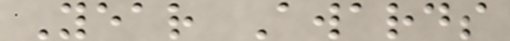Year Awards
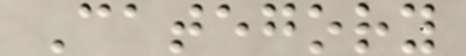Category
